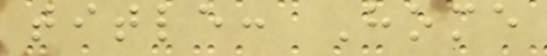title: Home
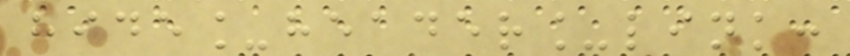hide_header_link:
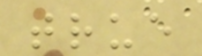true
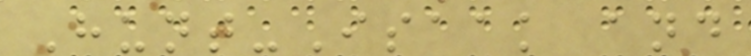Hunt-Isaak and
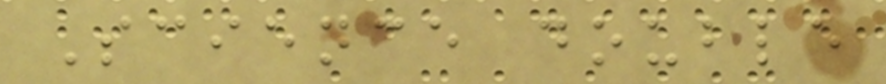Science double
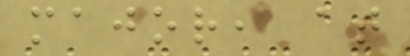major, at
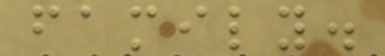family.
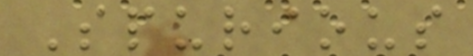Spurious
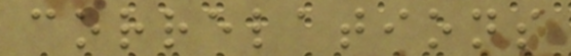correlations
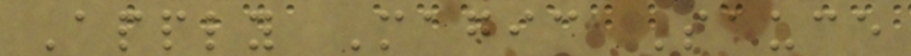Apply Magic Sauce
